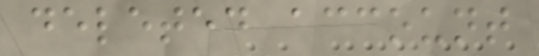deleted account
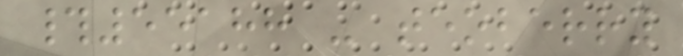#55188 - teoberry
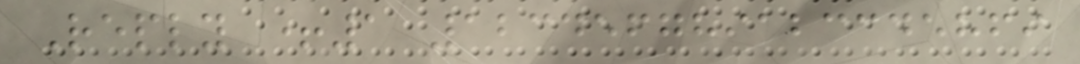Reply +1 123456789123345869
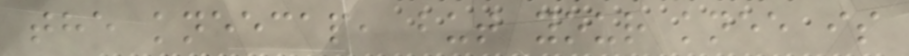the kneecap, but your knee is
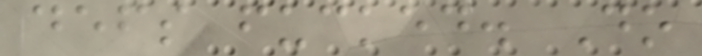defs fucked. Do
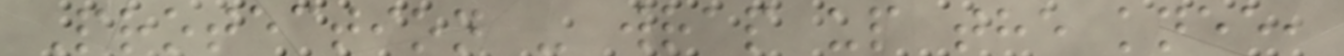Protection - wrap up the knee,
